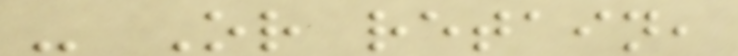- Or retain,
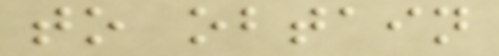to obtain
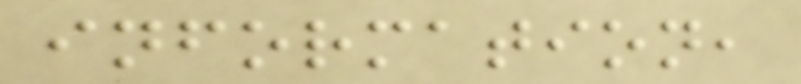information,
